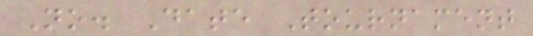No. Date Tournament
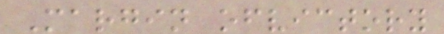Margin ofvictory
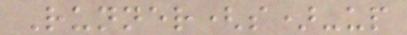Runner(s)-up
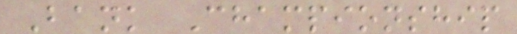Bank Championship
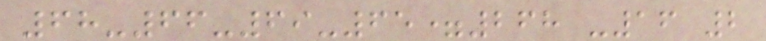68-66-69-65=268 -16 2
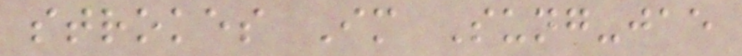strokes Im Sung-jae
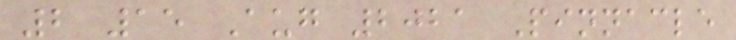2 15 Aug 2021 Pinnacle
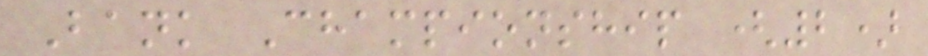Bank Championship (2)
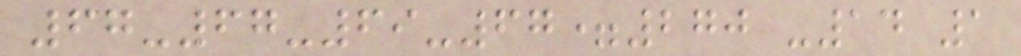67-67-69-67=270 -14 1
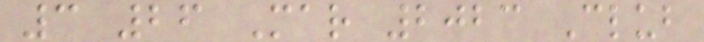3 26 Mar 2023 Club
